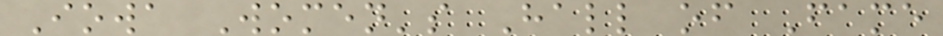Iowa Women's Hall of Fame
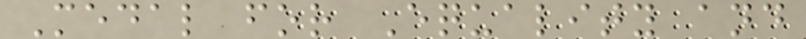Medal for Equality and
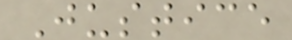Justice
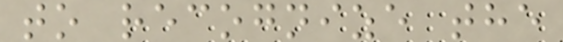to recognize the
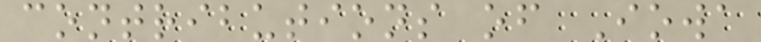contributions of Iowa
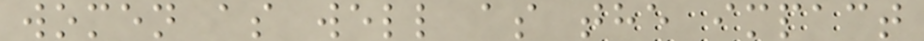women as well as the impact
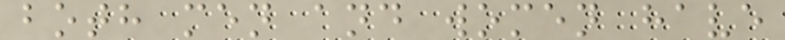both men and women have
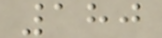180
